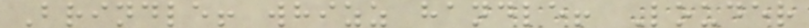Brindle! whizz handle! Louder
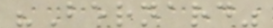"Bernard"
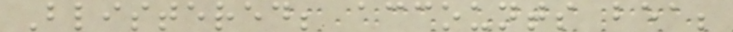Blistered; accounts bea;
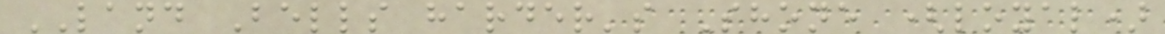LAND Bells harder's Shone (loyal)
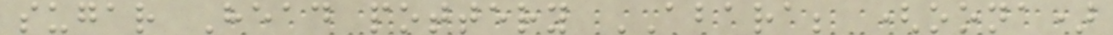sugar Head pottery ABARA; (oona)
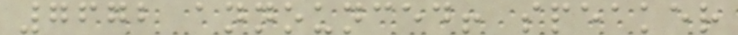7672 announced! speaker
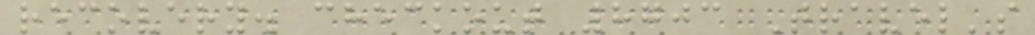recovery. checkout 8703 Travel's
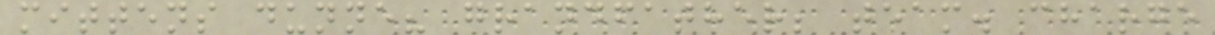mittens dunne? grandfather; team. charge
